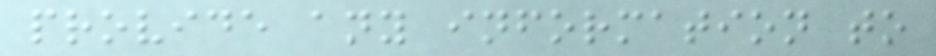provide any information to
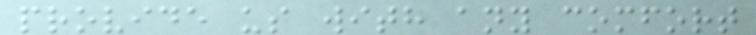provide us with any comfort
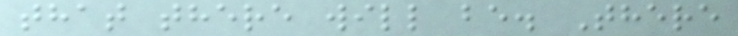that there will be. There
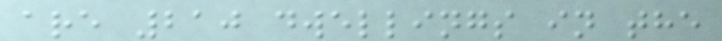are 210 dwellings in the
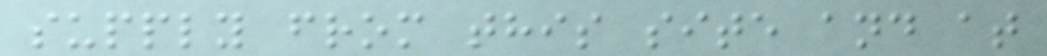supply from this site and at
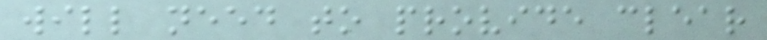will need to provide clear
